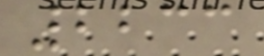2233
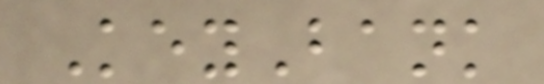KeyBank
